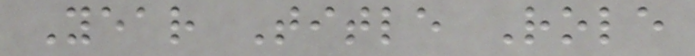Year Title Role
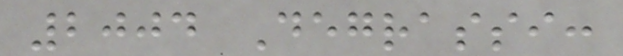2004 Degrassi:
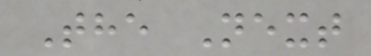The Next
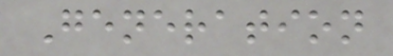Generation
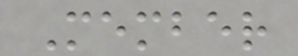Member
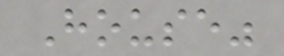House"
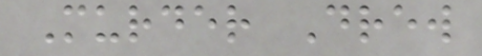Murder Drew
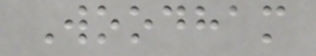Woodham
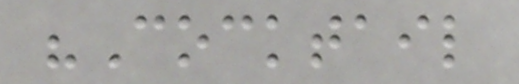"Cocktail
